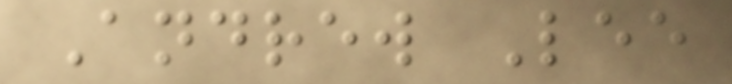Andrew Lee
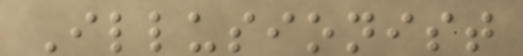Illusionist
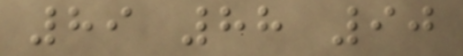89 88 90
